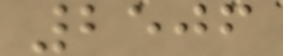2506
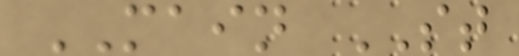MAIN ST
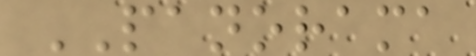PANORAMA
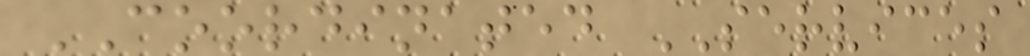COORDINATED SERVICES
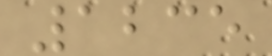1235
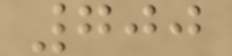700
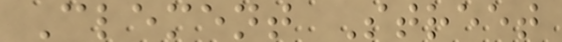Clement Street
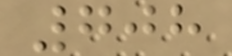708
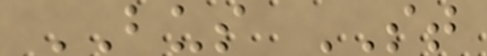BUS ST
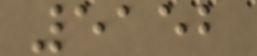5152
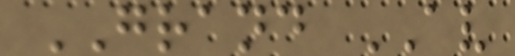GRAND AV
